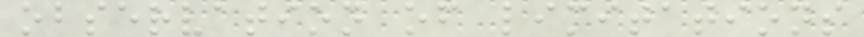observation of limitations
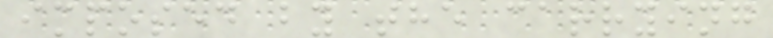imposed by the carrying
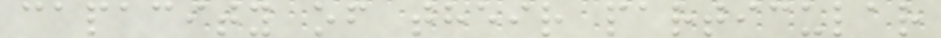capacity of their particular
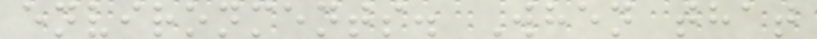environments. When that
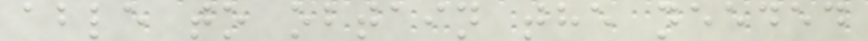able to obtain the needed
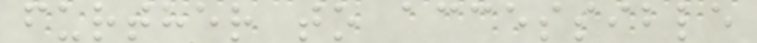further to accessible
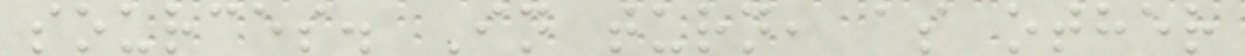sources. In turn, as other
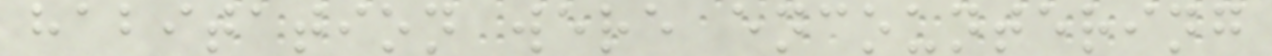habitation were encountering
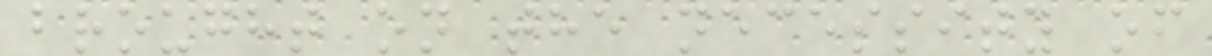brought on the necessity of
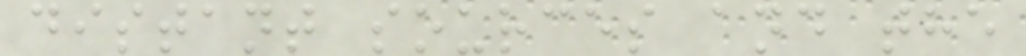distant sources and the
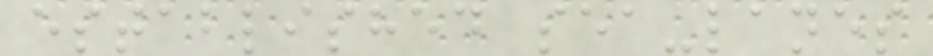established sea-lanes
